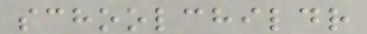schoolchildr
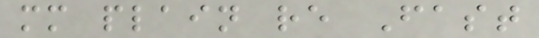mm plain re Fast
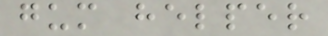gum helper
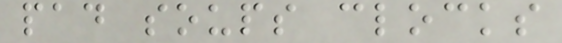pad soups clocks
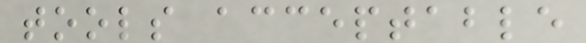tools acceptable
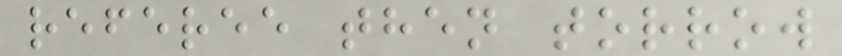referee then torrow
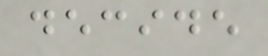decide
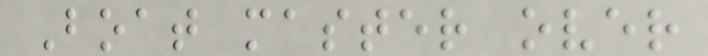Boat master over
